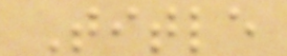Title
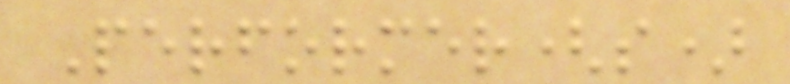Performer(s)
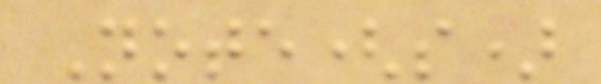Note(s)
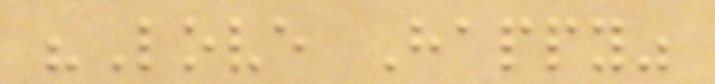"Love Happy"
